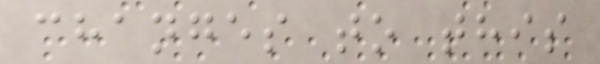changes to this
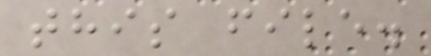this file.
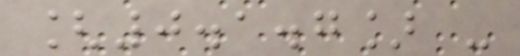[0.1.7] -
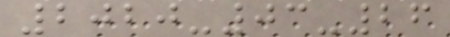2020-03-26
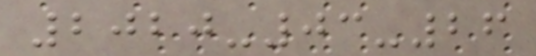2020-03-26
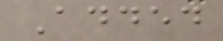Added
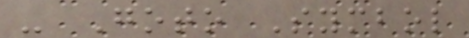- Goto Symbol
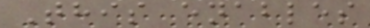This enables
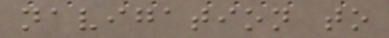navigation to
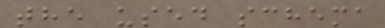the used schema
